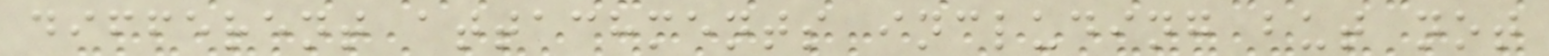different attachments including but not
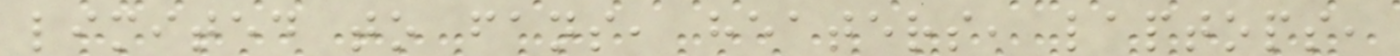limited to fans, heaters, laptops,
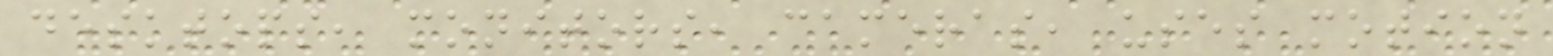desktops, monitors, cameras, uses motion
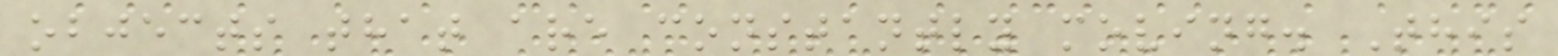objects that are constantly moving. This
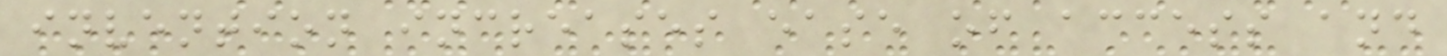invention increases ease of access and
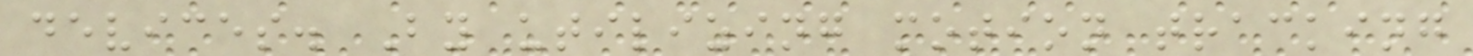devices. By utilizing motion tracking
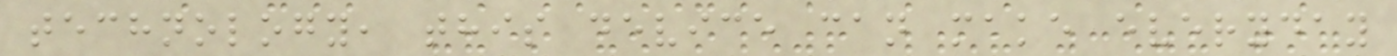technology, this device can make everyday
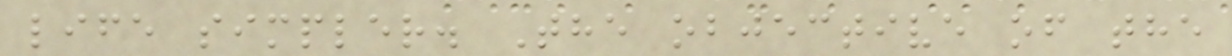life simpler. The objective of the
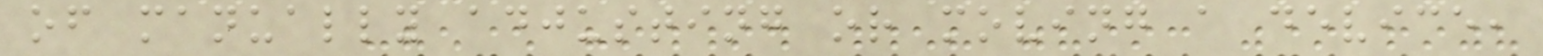of manually adjusting or moving a device,
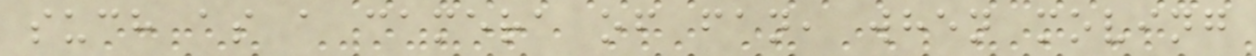such as a camera of fan, when moving
